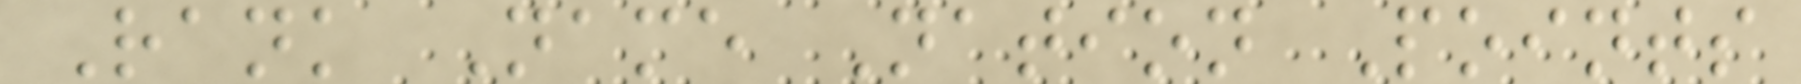Rank Name Nation Points
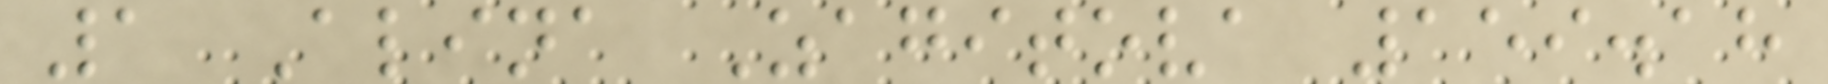1 Alina Zagitova 159.18
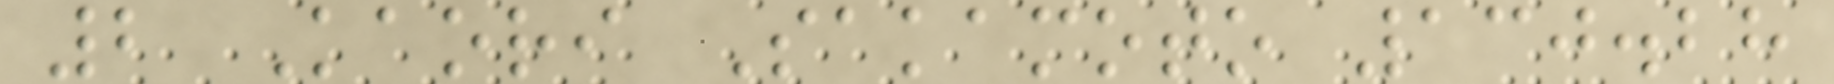2 Kaori Sakamoto 130.28
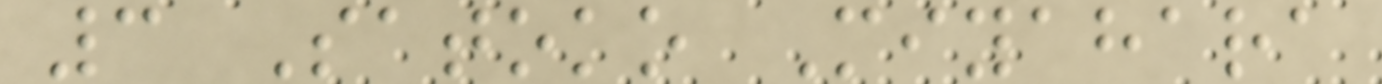3 Satoko Miyahara
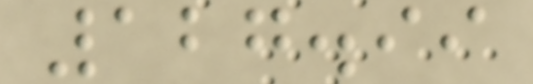127.99
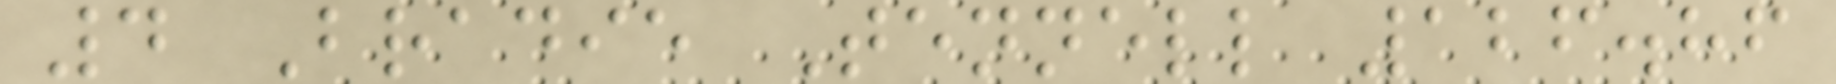4 Bradie Tennell 126.86
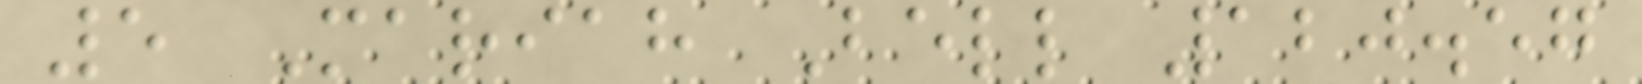5 Mariah Bell 120.57
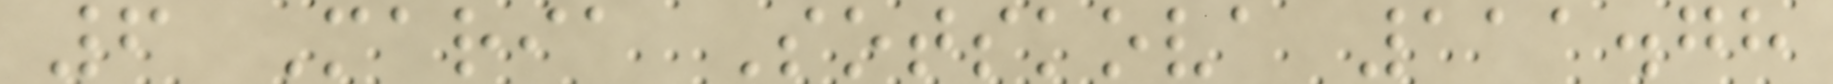6 Maria Sotskova 111.78
